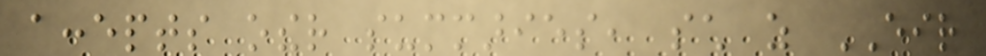accepts other summaries, such as EIR
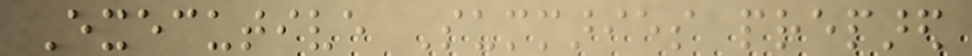Executive Summaries prepared
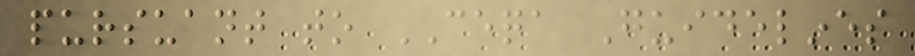pursuant to CEQA Guidelines
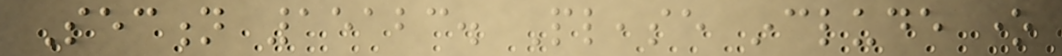Section 15123. Please include one
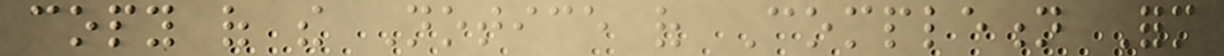copy of the Notice of Completion Form
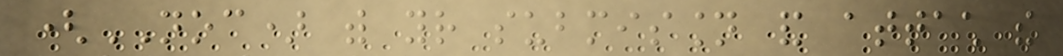(NOC) with your submission and attach the
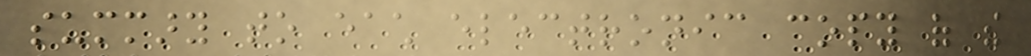summary to each electronic copy of the
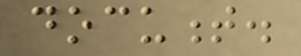document.
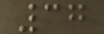37
